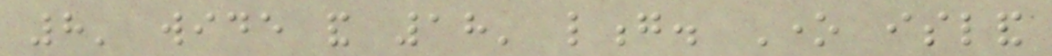8' wide and 18' long. One island
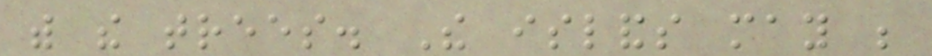with the trees. The islands may be
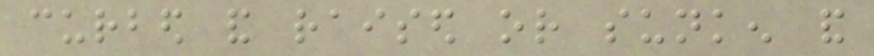curbed and raised or sunken and
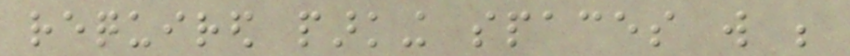required parking spaces will be
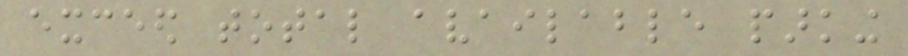exceed total available parking
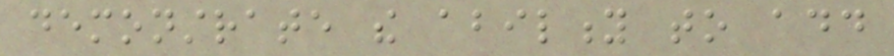demonstrate the ability to add
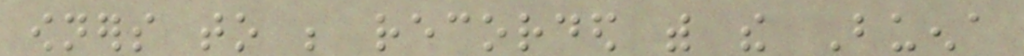owners to be recorded with the Buena
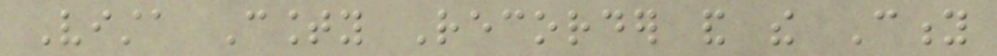Vista County Recorder and the City
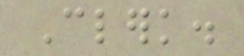Clerk.
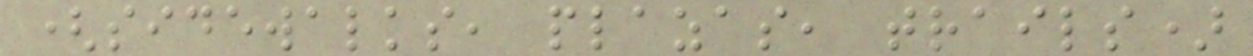(sidewalks, plazas, trails)
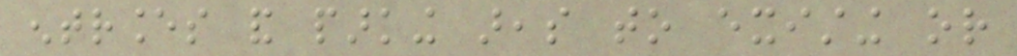entrances and parking areas to existing or
